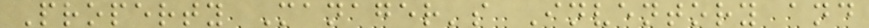Property Manager's Inventory and
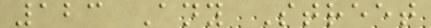123 Any Street
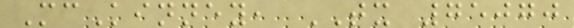McKinney, TX 75070
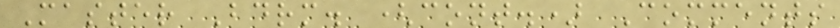Master Bdrm. (cont.) Comments
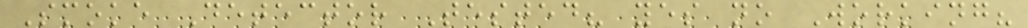Smoke Detector Tested? yes no Working?
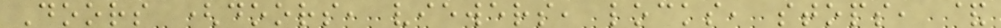Doors (doors, viewers, locks, stops, &
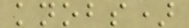knobs)
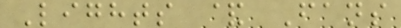Lights & Fans
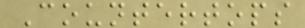Countertops
